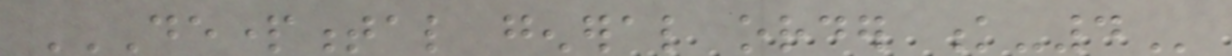DEPARTMENTAL GENERAL ORDER K-4
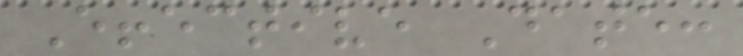Effective Date:
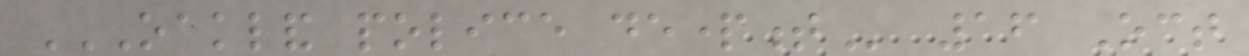OAKLAND POLICE DEPARTMENT 16 Oct
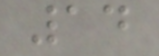14
